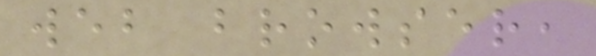web browser,
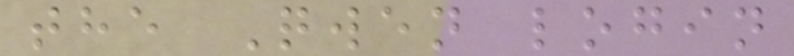the Qwen login
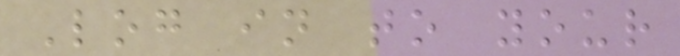Log in to your
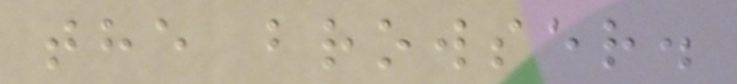the browser.
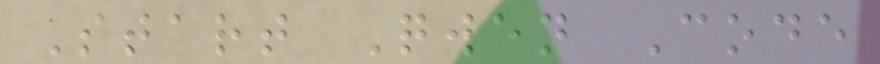Start Qwen Code
